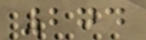274
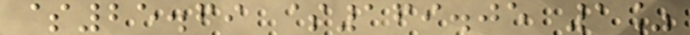$25.69 $169.05 1%
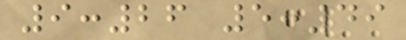9:26 5:49
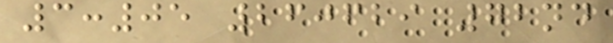3:05 260629 72nd
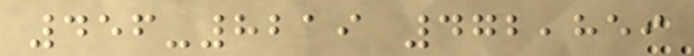456-8219 472,859
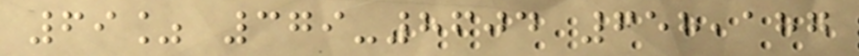69% 379-8604 658,187
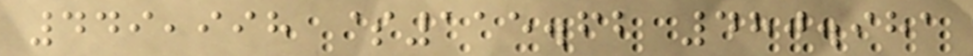449,998 $115.62 480.981
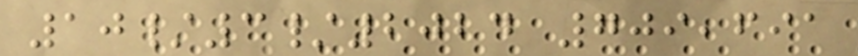10/3/2024 709,691
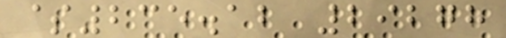$235.12 29278
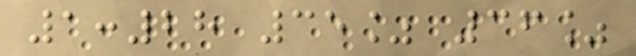1:28 35% 36%
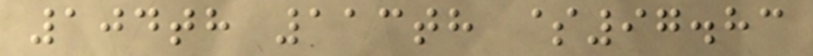104th 113th $97.83
